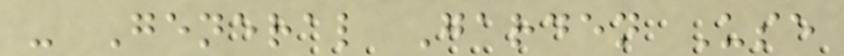- General Garden Use
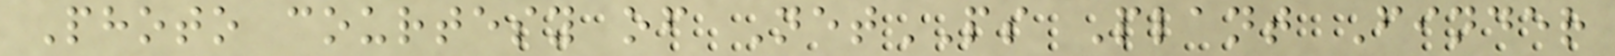Photo courtesy of NetPS Plant Finder
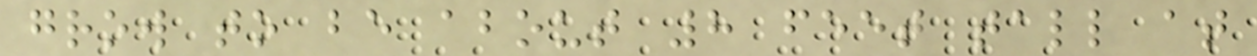grow to be about 8 feet tall at
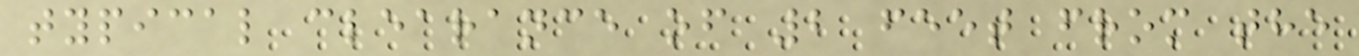typical clearance of 2 feet from the
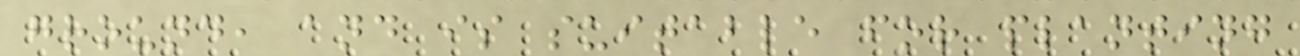ground, and is suitable for planting
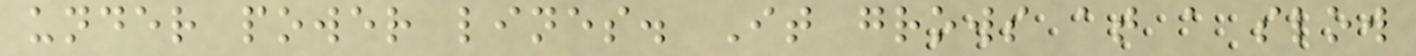under power lines. It grows at a slow
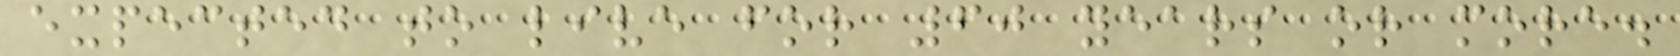expected to live for 60 years or more.
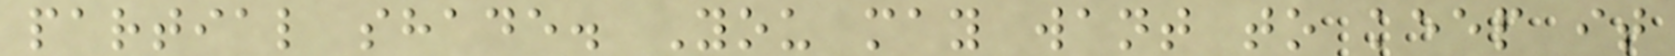partial shade. You may want to keep it
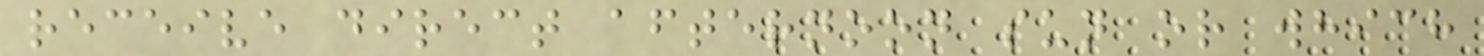receive direct afternoon sun or which
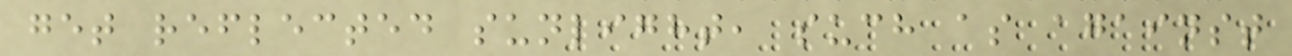get reflected sunlight, such as against
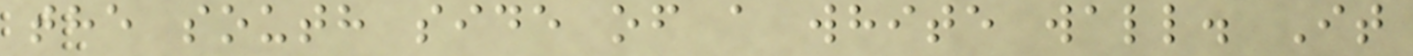the south side of a white wall. It
